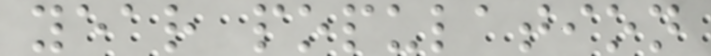year population
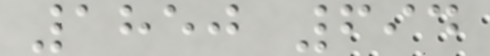1850 694
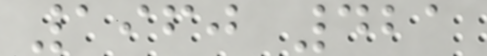1960 421
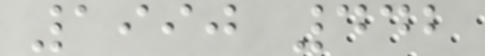1990 442
